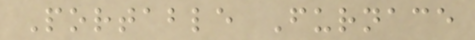Portable Furnace
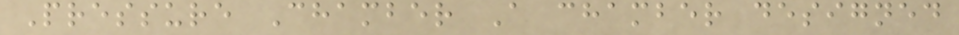Pressure Chamber A chamber designed
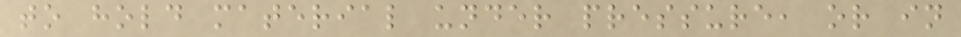to hold material under pressure, or in
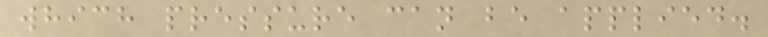which pressure can be applied.
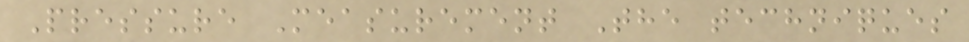Pressure Measurement The techniques
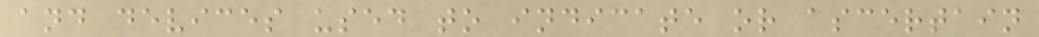and devices used to indicate or ascertain
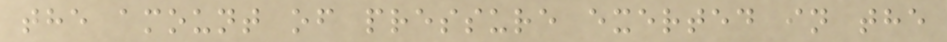the amount of pressure exerted in the
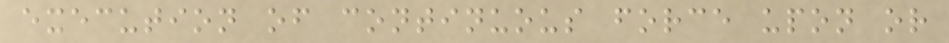execution of continuous force upon or
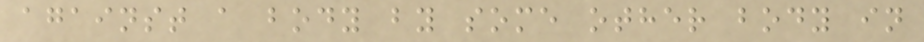against a body by some other body in
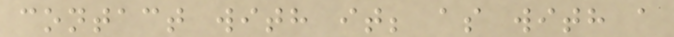contact with it; as with a
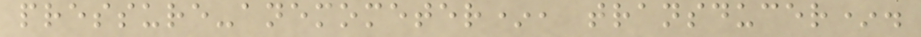pressure-anemometer*, transducer*.
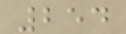254
